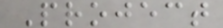Project
